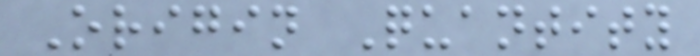Origin Quantity
